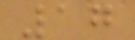17
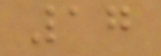17
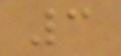3
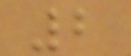2
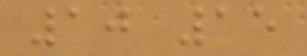10 15
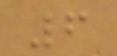6
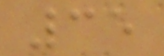35
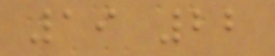19 22
